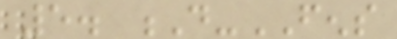5. D-FENS
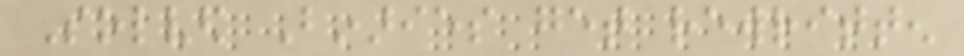Solved Binaries get rewritten
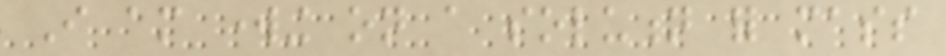I am working on a solution for mass
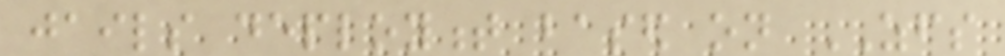jails deployment based on ZFS
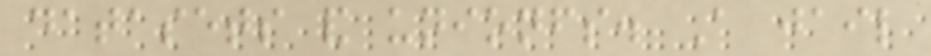datasets and unionfs. A jail
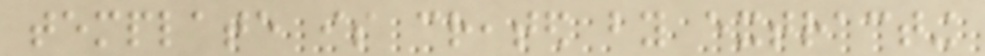template is created by extracting
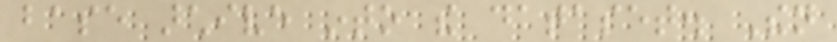base archive into the dataset. Then
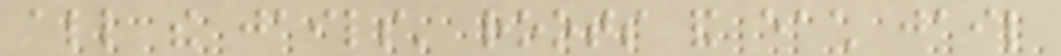all the jails' roots and each jail
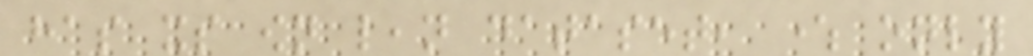has its own lean dataset, where only
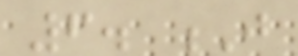6. J
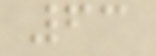63
